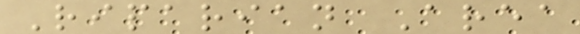Riparian Area
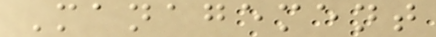Management
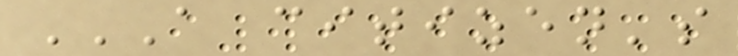A CITIZEN'S
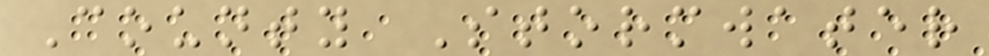County Stormwater
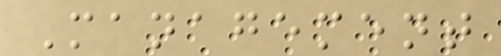Management
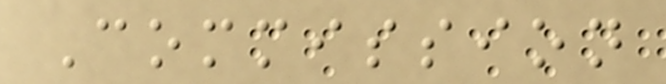Commission
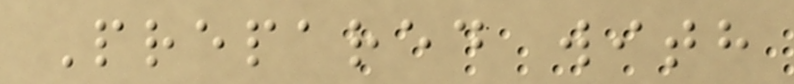Prepared with
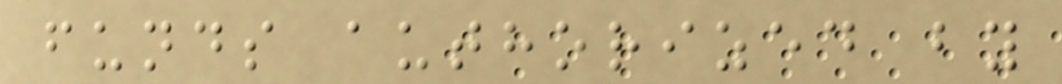funds authorized by
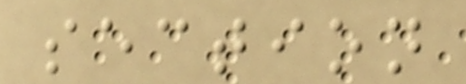section
